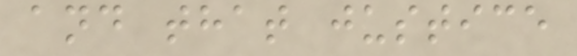and that justice
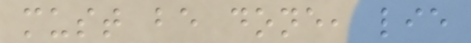must be done, lie
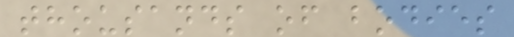thousands of bodies
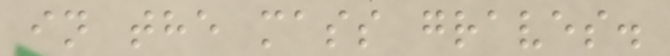in the mass graves.
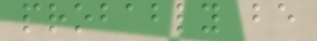probably be
